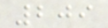209
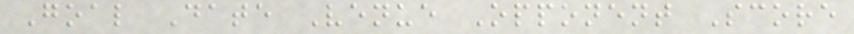Goal Date Venue Opponent Score
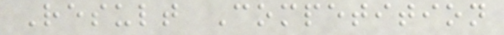Result Competition
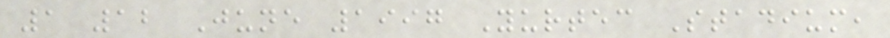1 12 June 1997 Yurtec Stadium,
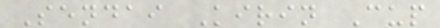Sendai Kirin Cup
